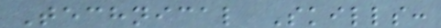Technical Skills:
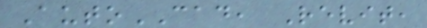AutoCAD, Revit,
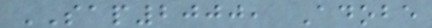SAP2000, Adobe
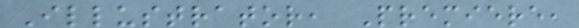Illustrator, Premiere,
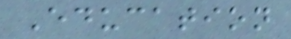Education
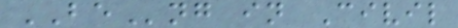BEng in Civil
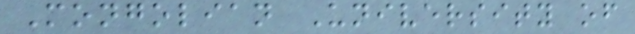Mongolian University of
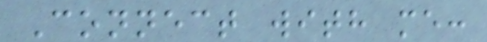Connect with me:
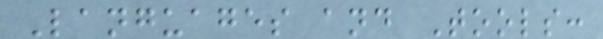Languages and Tools:
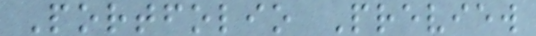Portfolio Preview
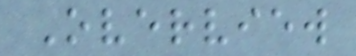Overview
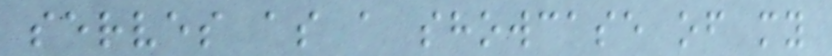serves as a showcase of my
